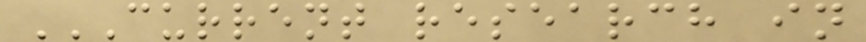CURRENT RESEARCH IN
